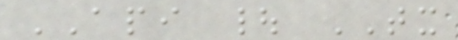API | TX
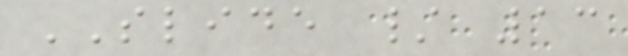SLIDE / 13
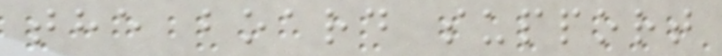the board support
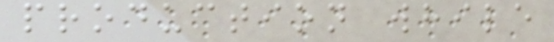production while
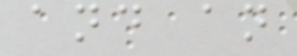and an
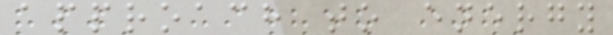approach to energy
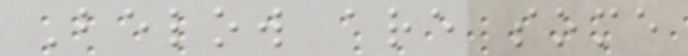Below are some
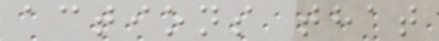actions that
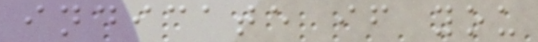indicate if you
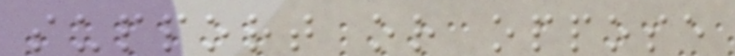support or oppose
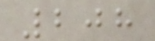208
